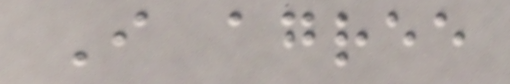I agree
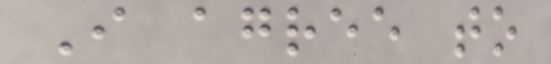I agree to
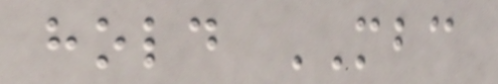hold MBC
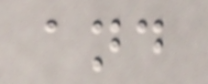and
